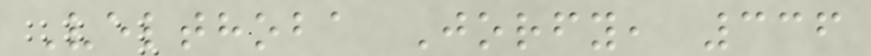Velthoba Jorfy, 336
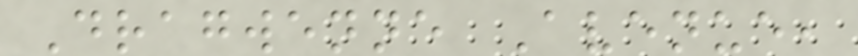Dragwenne Avenue,
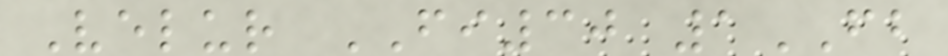Velur FI30 1FB
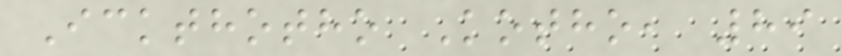Ickthotho Kotho, 89
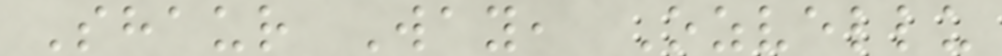Shaur Way, Ozvellu
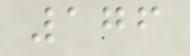176
